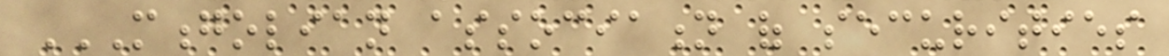MONGOLIAN ASSOCIATION OF SECURITIES
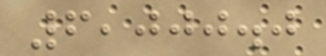6,000.0
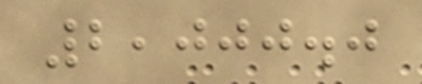2,000.0
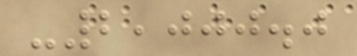-2,000.0
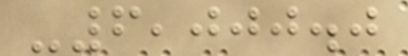-6,000.0
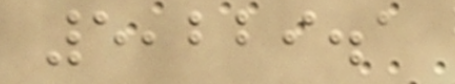5,229.1
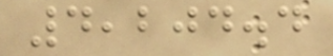4,204.4
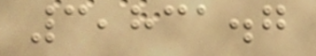3,831.7
